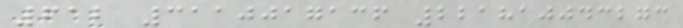612 3110017136 221810043273
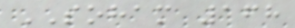SOHAM 168
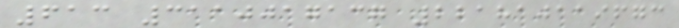613 3110017137 221810119673
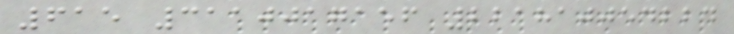615 3110017156 221810054224
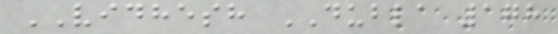VIDHESH DUBLA 178
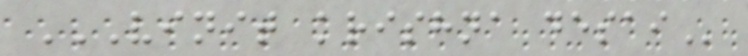VINIT KRISHNA DESAI
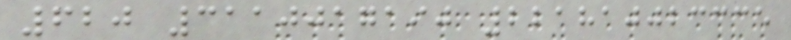620 3110017190 221810023335
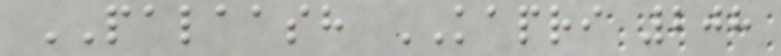PALAASH KAPRI 208
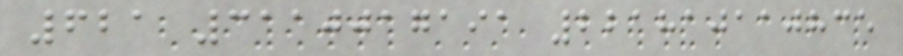621 3110017191 221810110835
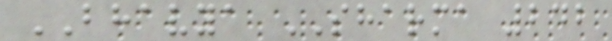BHAVYA SHARMA 242
